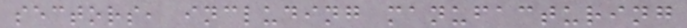sectors, including manufacturing
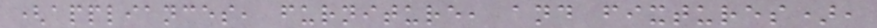(appliances, furniture, and fixtures),
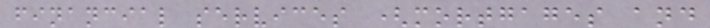financial services (mortgages and
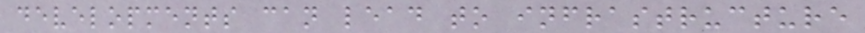developments can lead to infrastructure
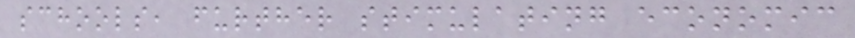schools, further stimulating economic
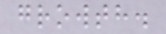growth.
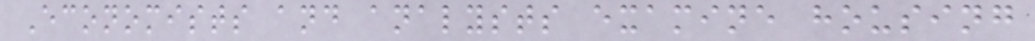Economists and analysts examine housing
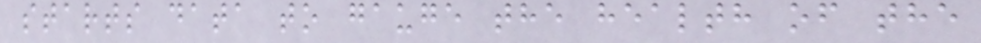starts data to gauge the health of the
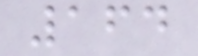164
